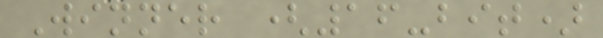Winner (16-bit)
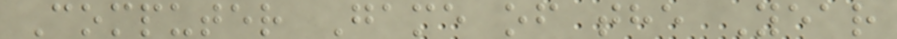Computer Game of the Year
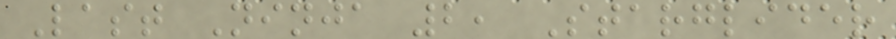Last Ninja 2, Starglider
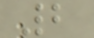2
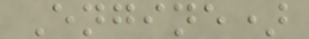Engine)
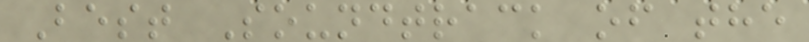Best Soundtrack of the
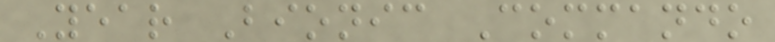Year Bionic Commando
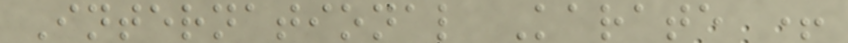International Karate +
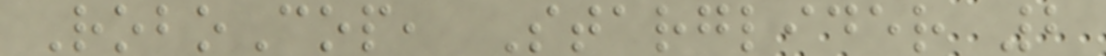RoboCop, Starglider 2
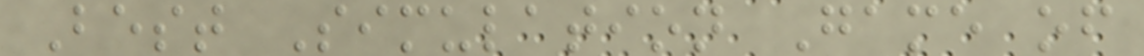Best Simulation Game of
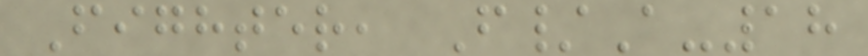Fighter, F/A-18
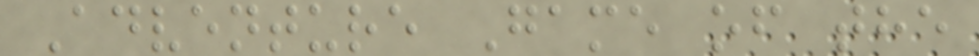Adventure Game of the
